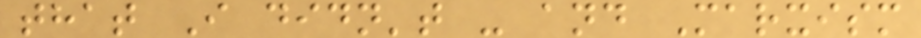that I didn't - and Marxism
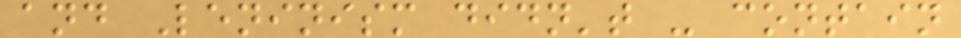and Leninism didn't - contain
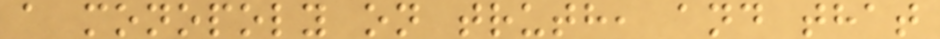a monopoly on truth, and that
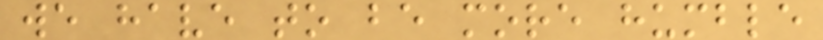we have to be more humble
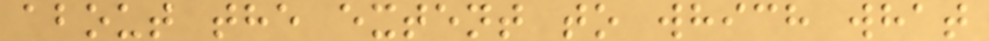about the extent to which what
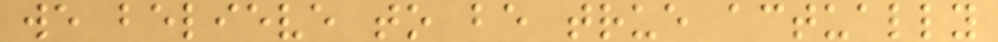we believe to be true actually
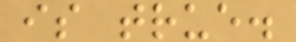is true.
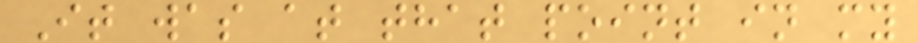It was at that point in my
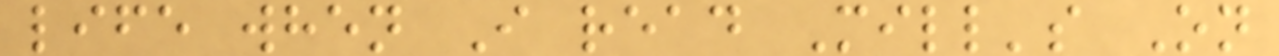life when I read Mill's On
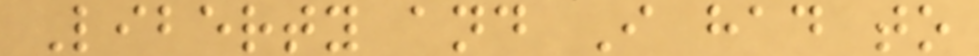Liberty and I had to
